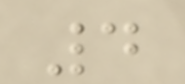4
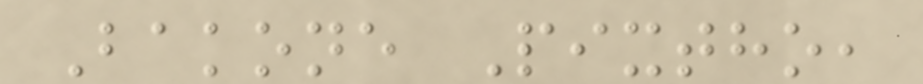Bakone Pixtho,
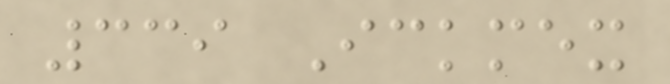339 Ickmex
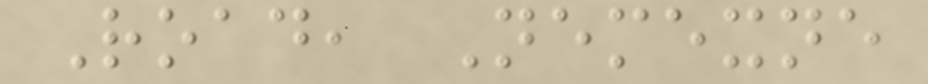Road, Nemexne
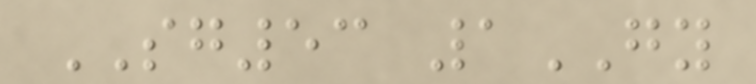SG53 1GY
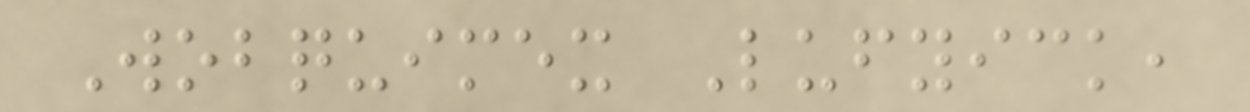Wobquimex Lufyick,
